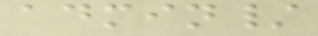admin/
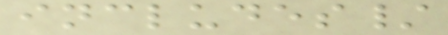includes/
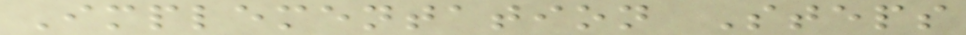Implementation Steps
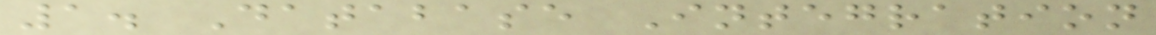1. Database Integration
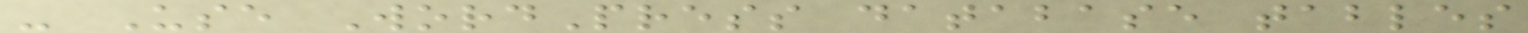- Use WordPress database tables
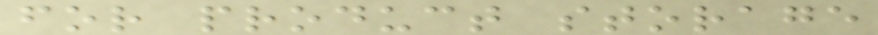for product storage
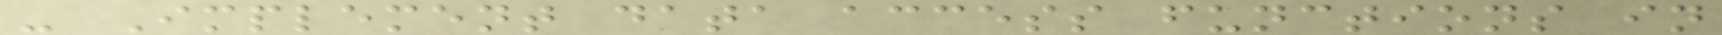- Implement data access functions in
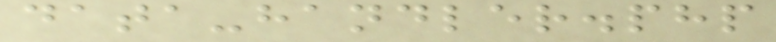data-handler.php
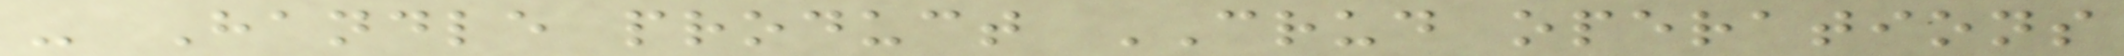- Handle product CRUD operations
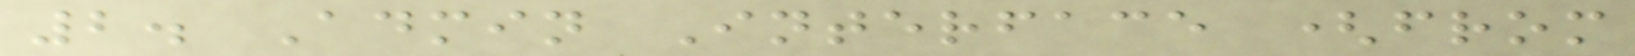2. Admin Interface (from
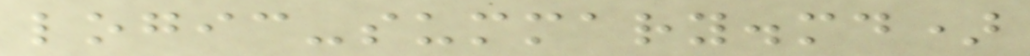logic-summary.md)
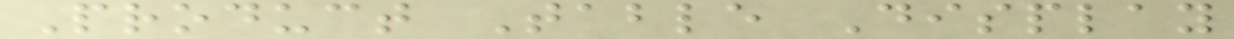Product Table Display
